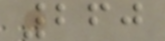260
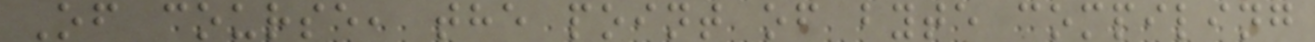Of course, the point of byte compiling
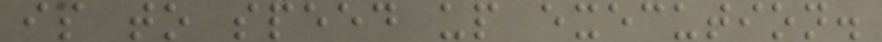is to speed up execution.
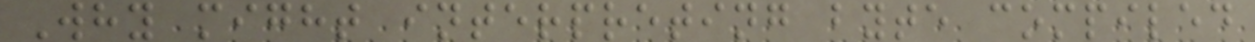Why might interpreting byte compiled
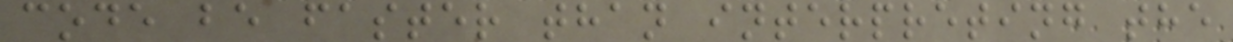code be faster than interpreting the
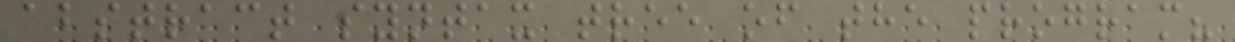abstract syntax tree of the program?
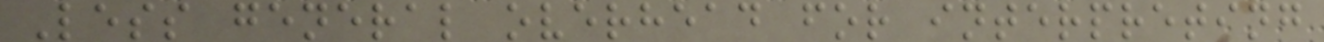Less general overhead for interpreting
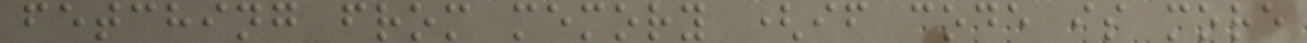fetching from memory (if code is more
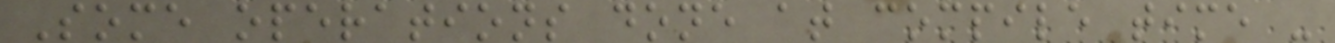Some operations done at compile time -
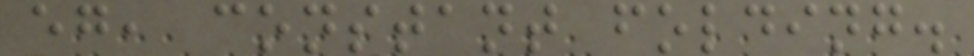eg, constant folding.
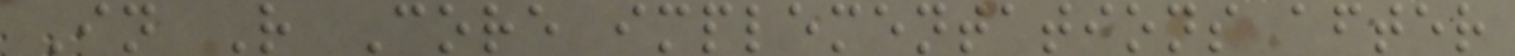In R Core implementations after
